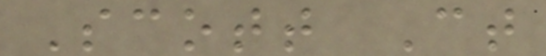Scott Ct
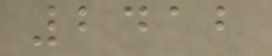2412
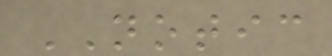NOTIC
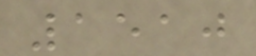1510
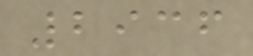2936
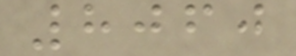8060
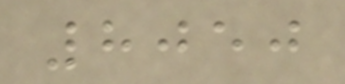8050
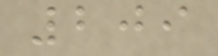209
